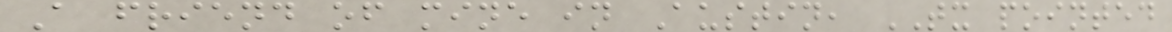A friend of mine in Austin, TX pointed
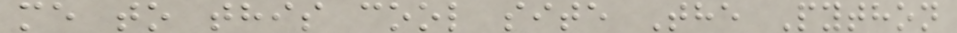me to this cool site The Python
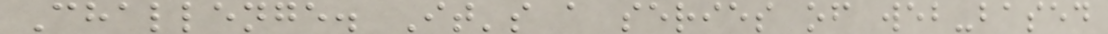Challenge. It's a series of web-based
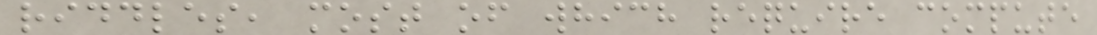riddles, most of which require compute
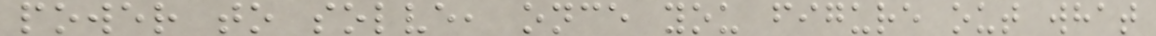power to solve, once you figure out what
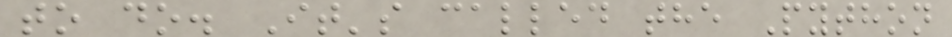to do. It's called the Python
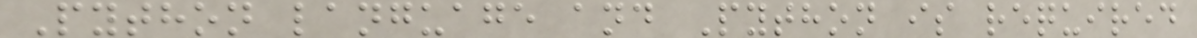Python language and Python is required
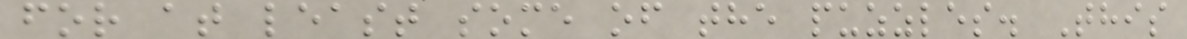for at least some of the puzzles. This
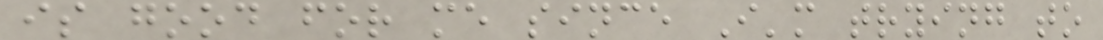is good for me since I'm trying to
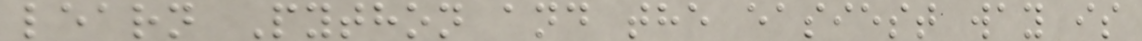learn Python and the easiest way is
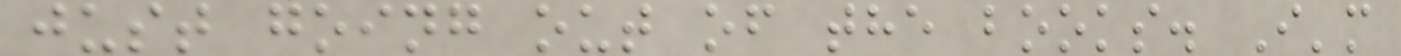just going out of the books. I'm
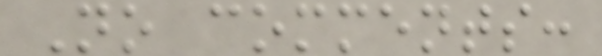No comments:
